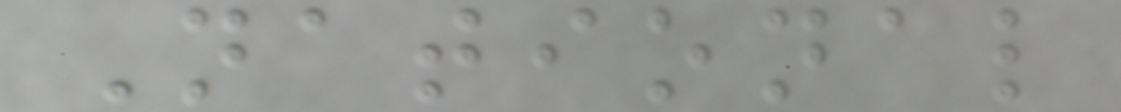National
